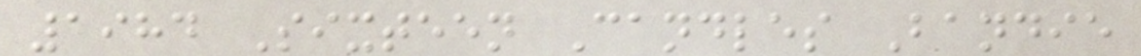1984 Sixteen Candles Bandie
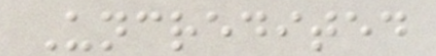Uncredited
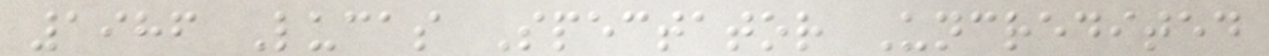1986 Lucas Spectator Uncredited
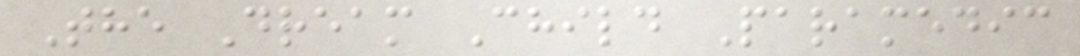The Dream Child Paramedic
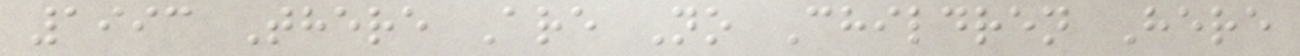1993 There Are No Children Here
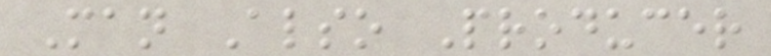Man Also Producer
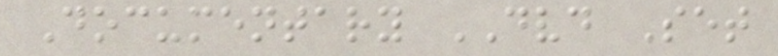Documentary DVD Set
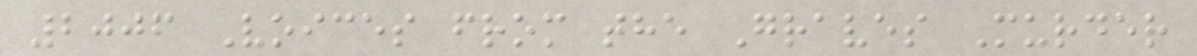2006 Voices from the Graves Murder
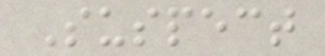Suspect
